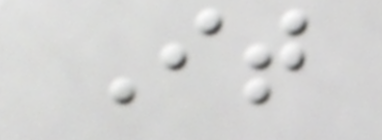It
